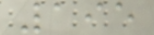195
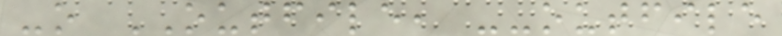-o OUTFILE, --outfile
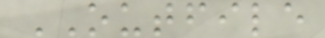OUTFILE
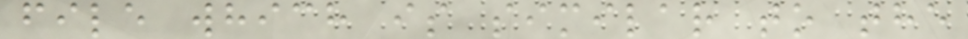file which is similar to the
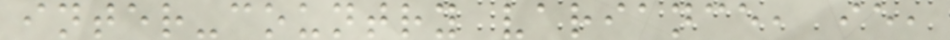inter-country variance, ie,
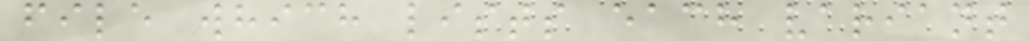file which lists each variant
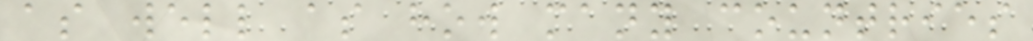as well as how many countries
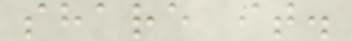share it.
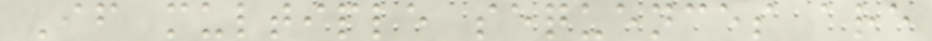If multiple sequences are
